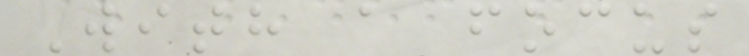With a focus
